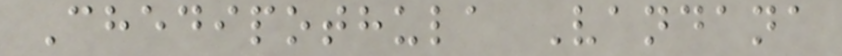Chedipothula Vandana
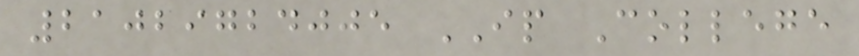21029724005 IP College
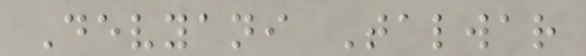Devyani Talwar
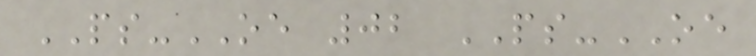PS-OE 02 PS-OE
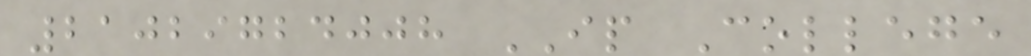21029724008 IP College
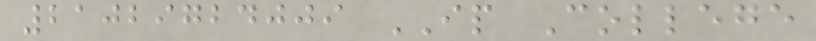21029724009 IP College
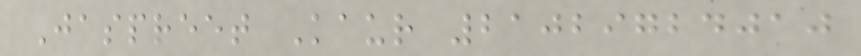Jaspreet Kaur 21029724010
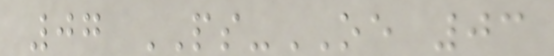07 PS-OE 03
